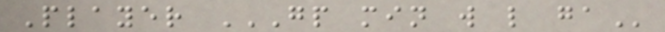Player GP MIN W L GA
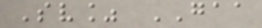Sv% GAA
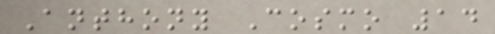Anthony Cosmo 14
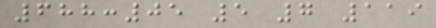688:05 5 7 119
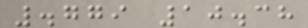.779 10.38
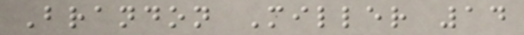Brandon Miller 14
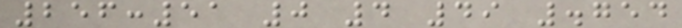256:51 0 4 49 .754
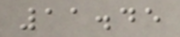11.45
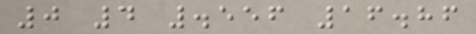0 4 .556 16.86
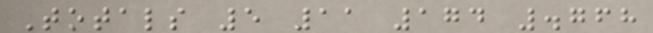Totals 5 11 174 .768
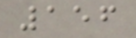156
